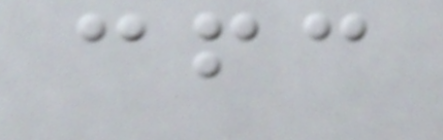cfc
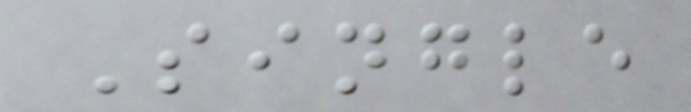Single
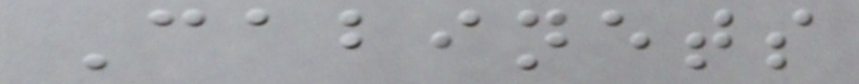Cabinets
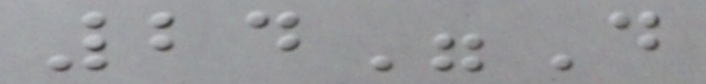24"D
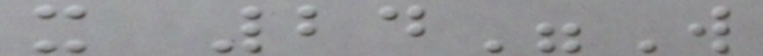x 24"W
